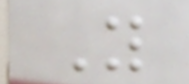Y
